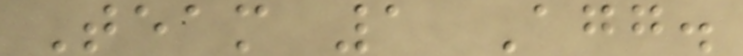Team 1 Agg.
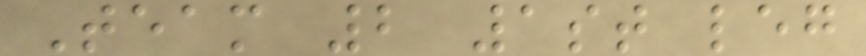Team 2 1st leg
